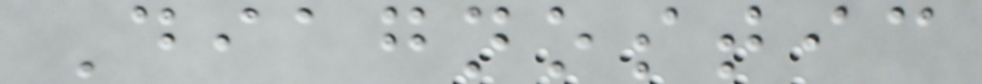Diagnostic
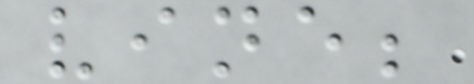vine;
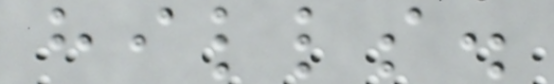hills.
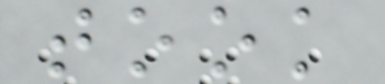took
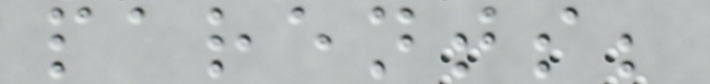parents;
